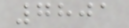7801
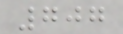707
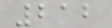212
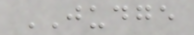JUDGE
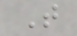T
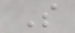S
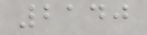2140
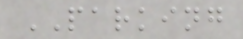PARKING
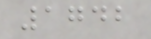1742
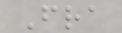Fra
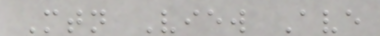Mtn View Ave
